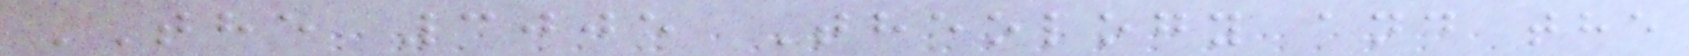THE 3005 Theology and the
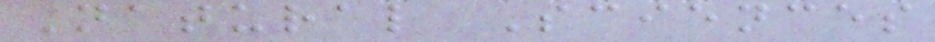Natural Sciences
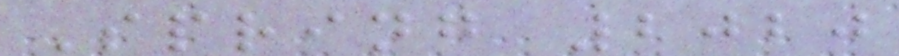Spring 2020
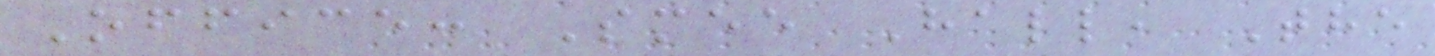Office: Smee Hall, The
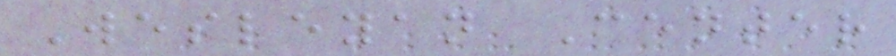Wesleyan Center
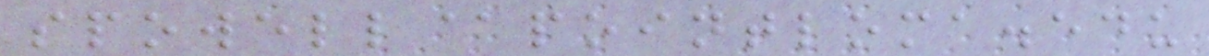spowell@pointloma.edu
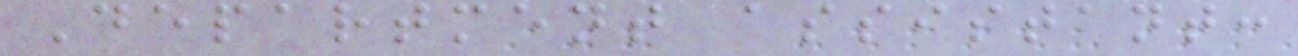Department assistant:
